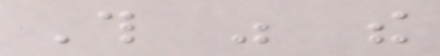This was the
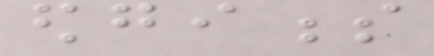edginess
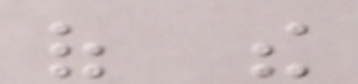of the
